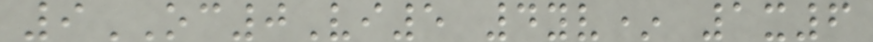9OC0Vi5 4yv* 1x6
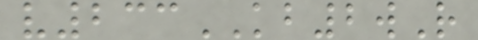v233KB2wR
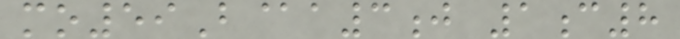mo59B@a3j 1c8
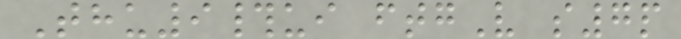Thu9#ui ftgV s7p
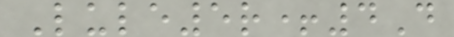Lule5r+4D
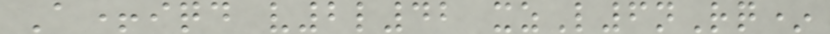A+iqd v2l42 xzL6nRq*
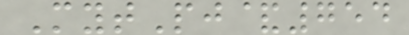MytPj&754
